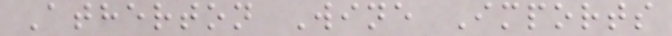Atherton Wine Imports
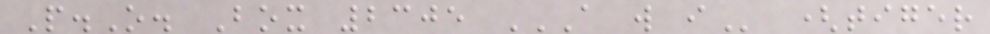P.O. Box 2305 A W I (tiger
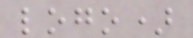logo)
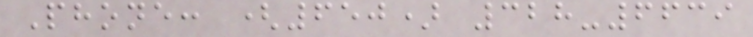Phone: (650) 328-6639
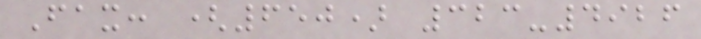Fax: (650) 323-4926
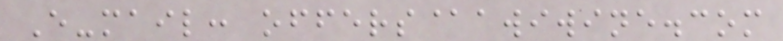E-mail: offers@awiwine.com
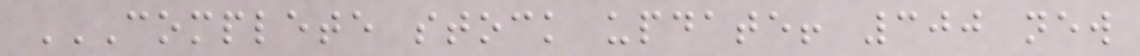COMPLETE STOCK UPDATE! 300 NEW
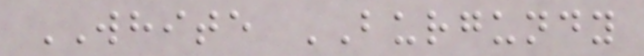WHITE BURGUNDY
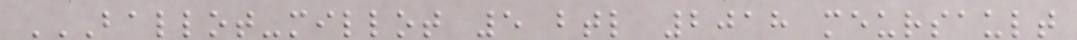BALLOT-MILLOT 5 BTL 2018 MEURSAULT
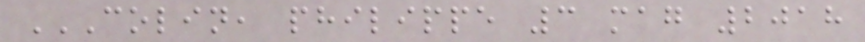COLIN, PHILIPPE 3 MAG 2018
